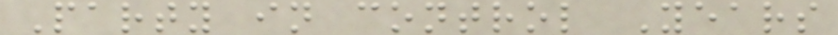Party in control Years
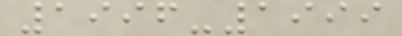1996-1999
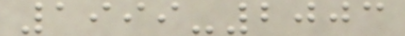1999-2003
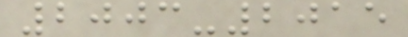2003-2015
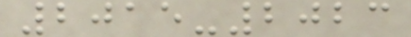2015-2023
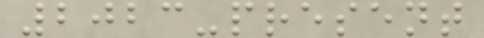2023-present
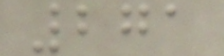271
